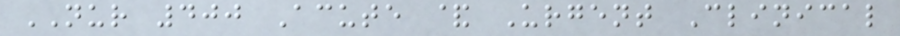NUR 400 Acute & Urgent Clinical
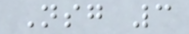Nsg 3
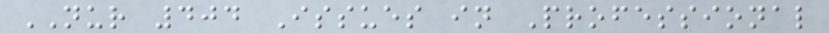NUR 404 Issues in Professional
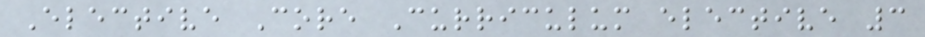Elective Core Curriculum elective 3
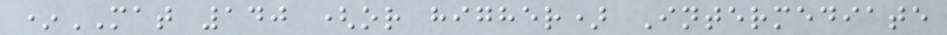*MAT 140 (or higher) Intermediate
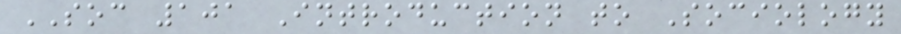SOC 101 Introduction to Sociology
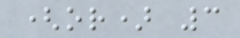(or) 3
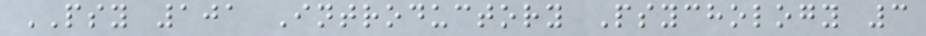PSY 101 Introductory Psychology 3
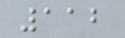112
